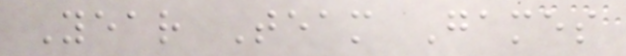Year Team Games
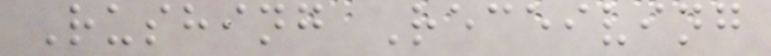Rushing Receiving
